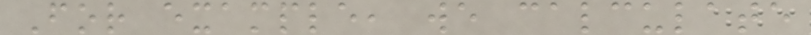For example, we calculate
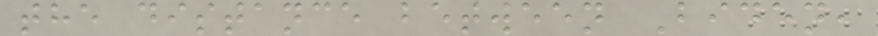the distance between Biden,
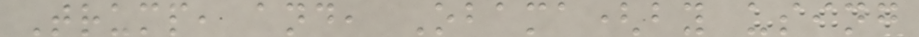Trump, and, Obama(by using
